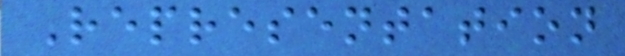Representation
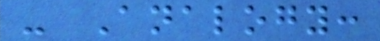- Analogy:
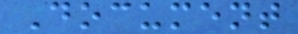Document
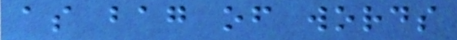as bag of words
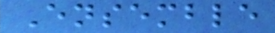Ensemble
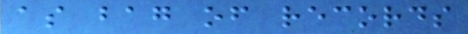as bag of records
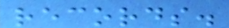records.
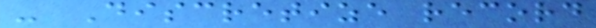- Discretize record
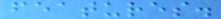features.
